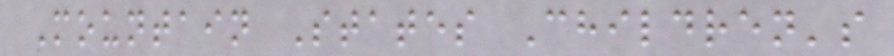Mountain States Children's
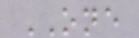ONE
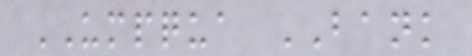UMPQUA BANK
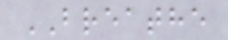BREATHE
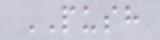PUSH
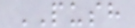PUSH
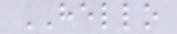HELLO
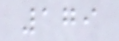179
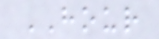HOUR
